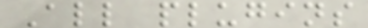All plugins
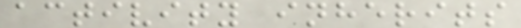activity inherits
